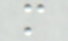m
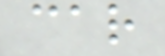car
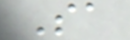Sa
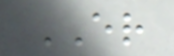ER
